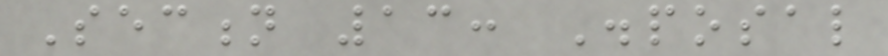Section 13: Disposal
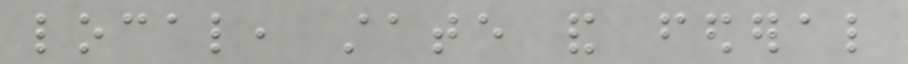local, state and federal
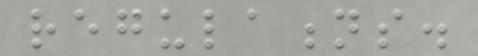regulations.
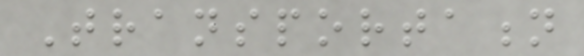Transportation
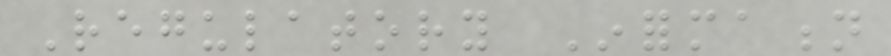Regulatory Information
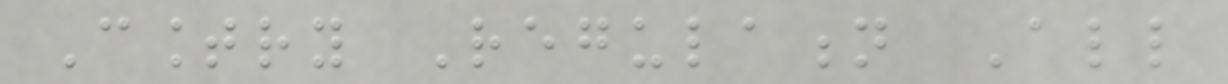Country Regulation All
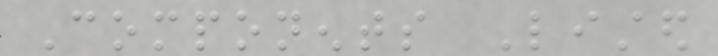Components Listed
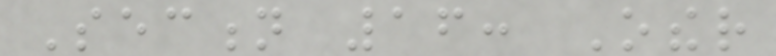Section 16: Other
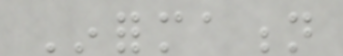Information
